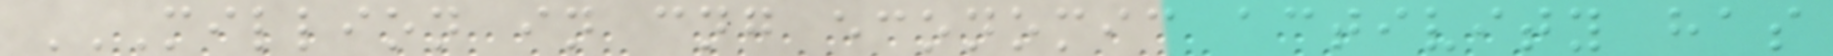MILLION IN CNG ECONOMIC ACTIVITY HAS
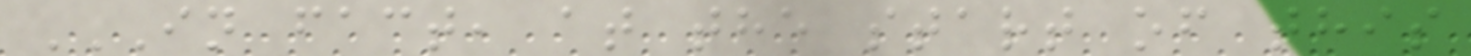IN FACT, AT THE START OF THIS
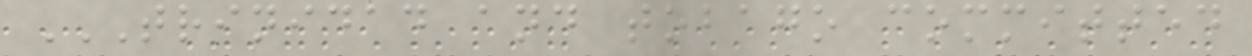TRINIDAD AND TOBAGO COMMITTED
